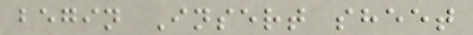begin Insert sheet
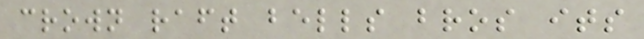crown raft bells bros its
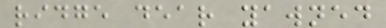ridge dear yawned
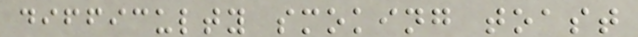difficulty smoking toast
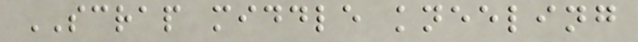SCRAP middle kneeling
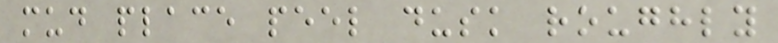mud place peel dusk roughly
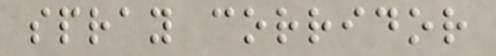spray corridor
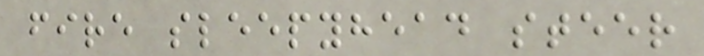fire sleepyhead steer
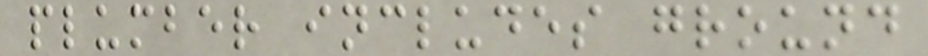plumber includes ground
